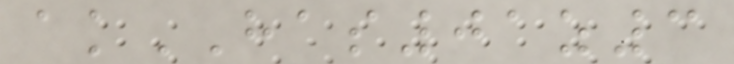akHAS01z3
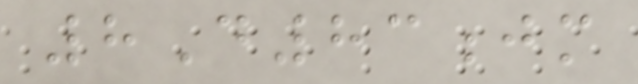8D83jm
